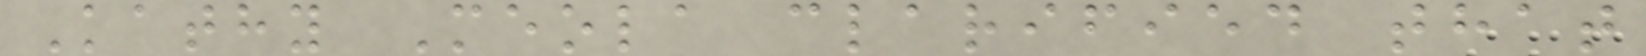Kathy Meola clarified that
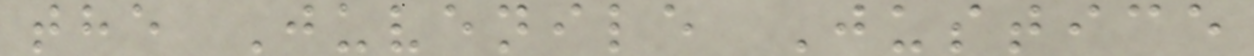the Juvenile Justice
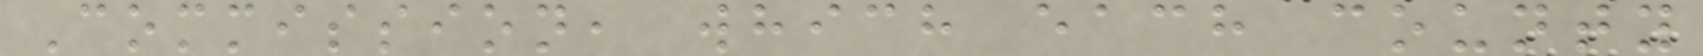Commission, which each county
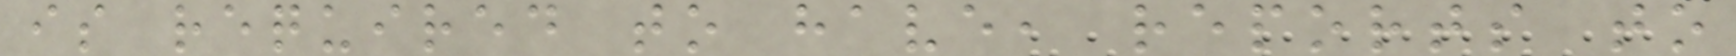is required to have, reports to
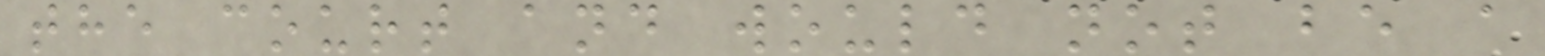the court and would not be a
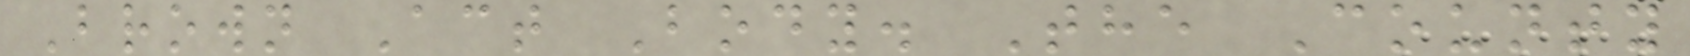Brown Act Body. The County
